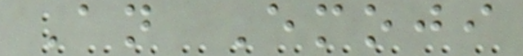An Emoji
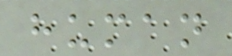human
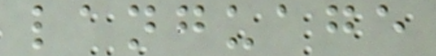language
